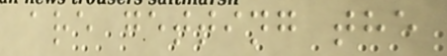are getting the
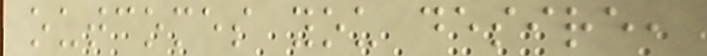outcomes you desire,
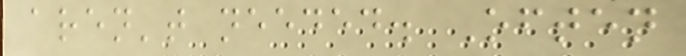aren't needed. Often
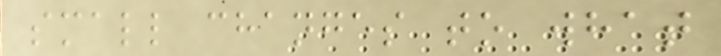small changes to what
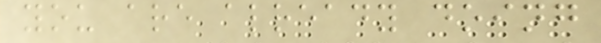you are already doing
